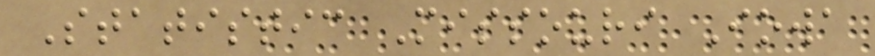Statistic Missouri Iowa
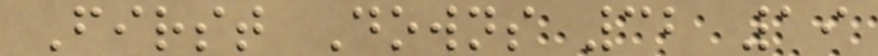First Downs 32 19
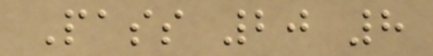Pass 20 8
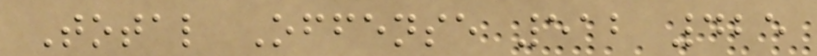Total Offense 512 425
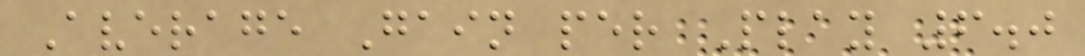Average Gain per Play 6.0
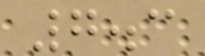7.3
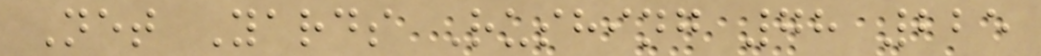Net Yards Rushing 78 225
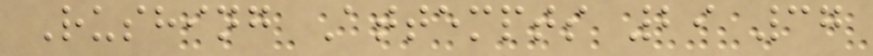Rushing Attempts 29 37
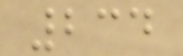234
